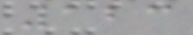123
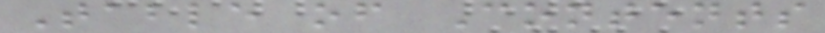Table of Contents
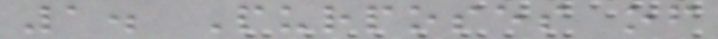1. Purposes of
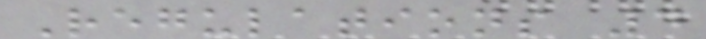Regulations 4
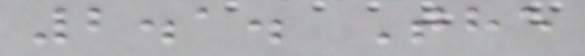2.1. The
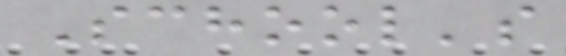School's
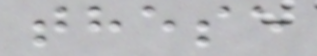these
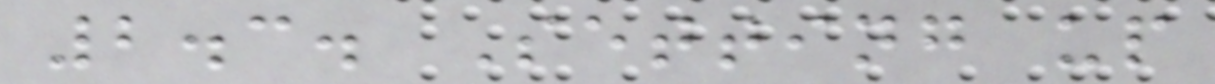2.3. Setting up
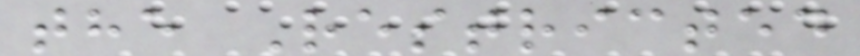the Restricted
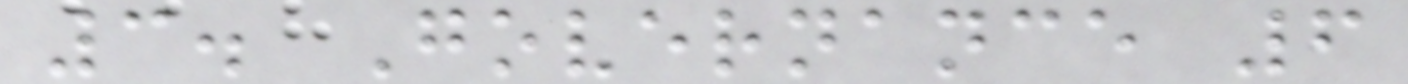3. Governance 6
